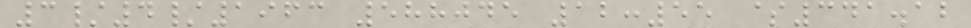3/4/1963 588045 12:55 $341.12
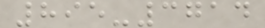895-3714
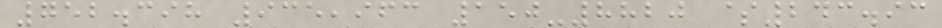752.398 935,963 150-8820 $243.93
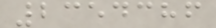2354386
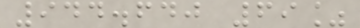944.640 69%
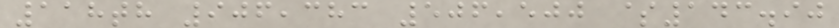118th 906,383 506,500 $143.90
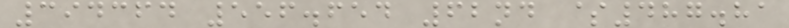394364 556.654 62nd $487.81
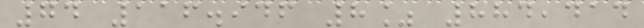74 116.946 8% 884,414
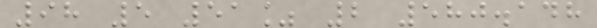98 5 51% 2 580.148
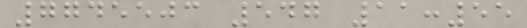7745503 547 11:55
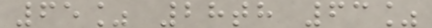65% 28th 63%
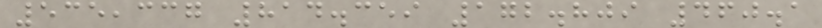535,337 814.359 172.809 460.1
